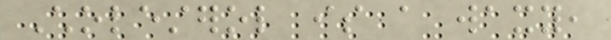Cholesterol is a waxy,
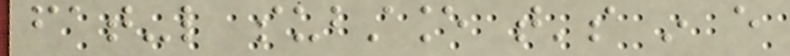fat-like substance that's in every
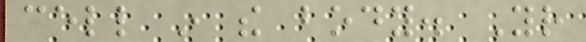cell in the body. Your
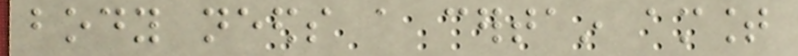body needs a certain amount
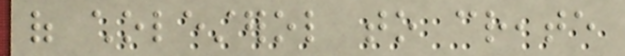of cholesterol to create
